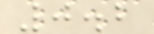0.2
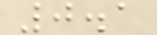0.1
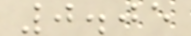0.05
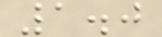1.0
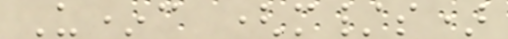U*c (m/s)
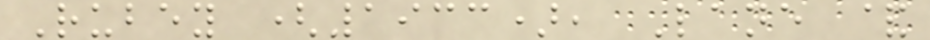Rubey (1933), Lane &
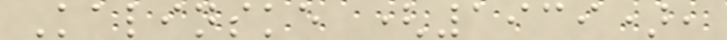Kalinske (1939),
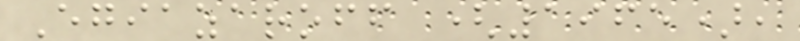Egiazaroff (1965),
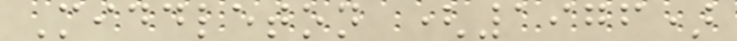Middleton (1976)
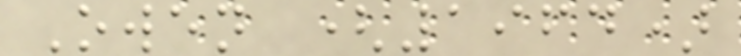Owen (1964)
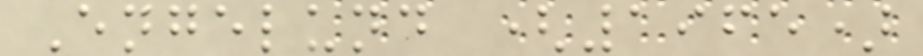Engelund (1965)
